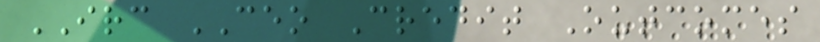IRC CEO Credit Outcomes
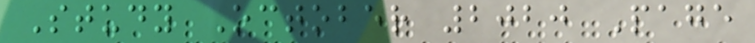Study October 2020 Page
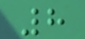8
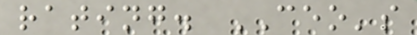rating. CEO's
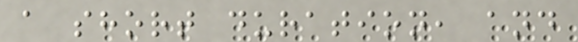a short duration, and
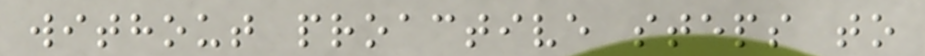without proactive steps to
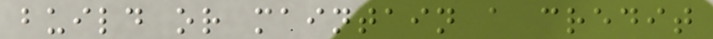build or maintain a credit
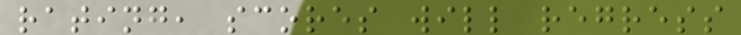rating, scores will regress
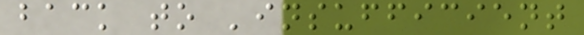back to 'insufficient
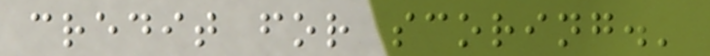credit for scoring.'
